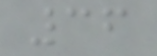36
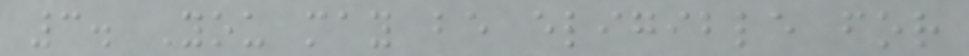3. You may be eligible for
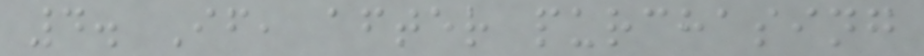4. If, after purchasing
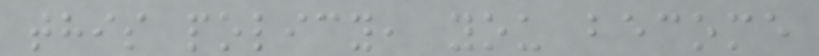this policy, you become
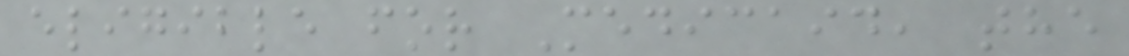eligible for Medicaid, the
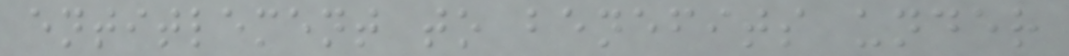entitlement to benefits under
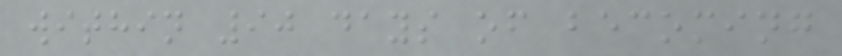within 90 days of becoming
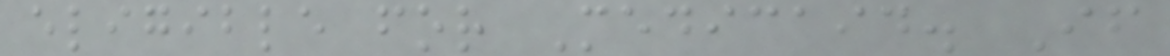eligible for Medicaid. If
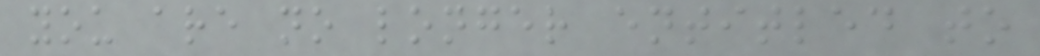you are no longer entitled to
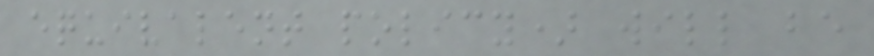equivalent policy) will be
